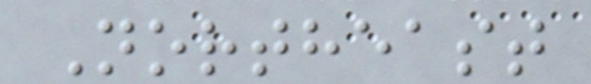Northeast
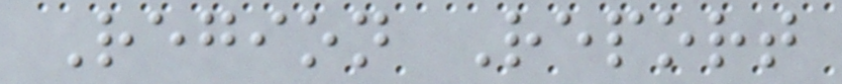Region Report
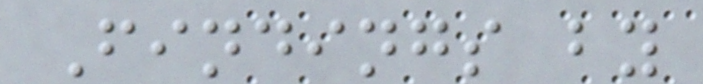Findings by
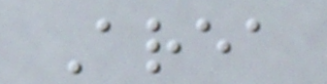Area
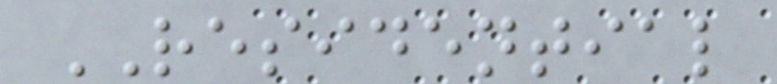RESIDENTIAL
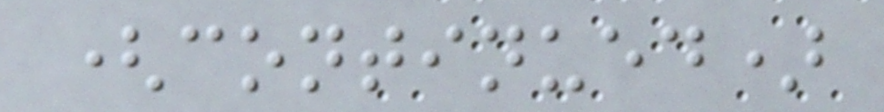(continued)
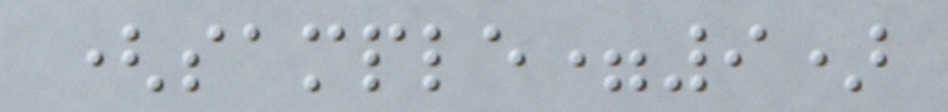(sample=9)
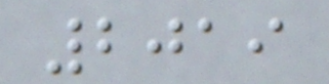2019
